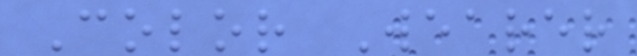Color Wearer
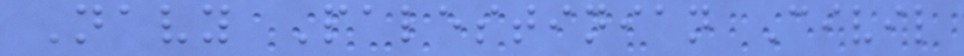Navy Palestinian Civil
